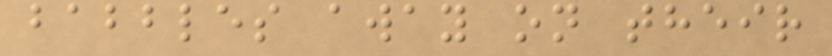babbles away on their
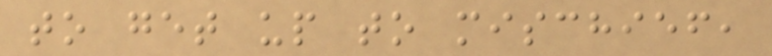to get up to mischief,
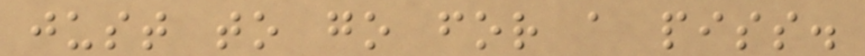just to go for a piss.
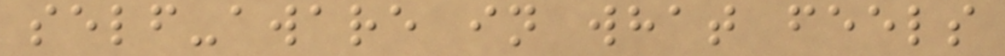self-aware in what feels
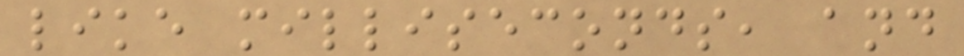like milliseconds, and
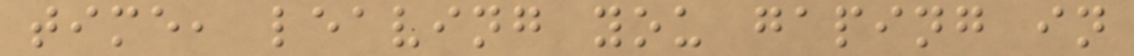time, leaving you gaping in
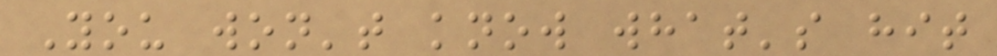You won't know what's hit
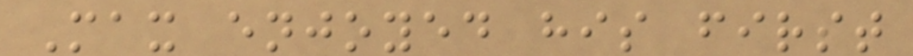Max enjoyed his first
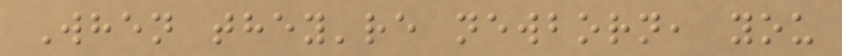When they're newborn, you
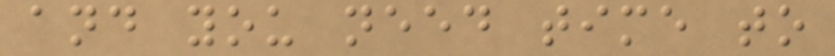and you need time to
